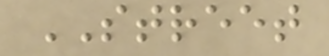STREET
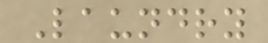Laundry
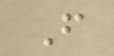F
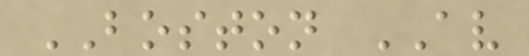BOSTON AV
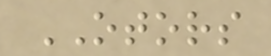OTORS
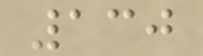130
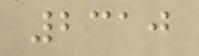2310
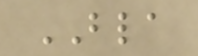BLA
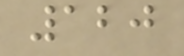120
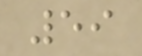59
